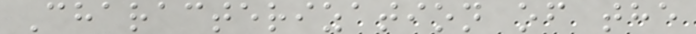Characterization of the
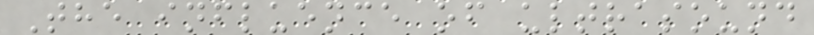The influence of ultrasound
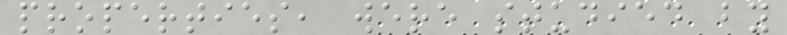properties, were studied by
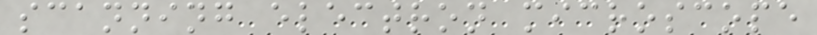scanning electron microscope
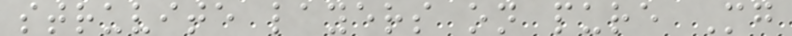struvite layers on pure Mg
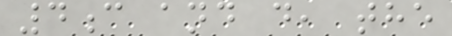4c and d, the
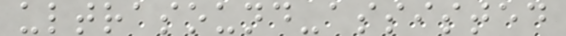ultrasound-assisted
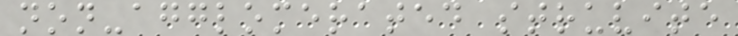non-agglomerated struvite
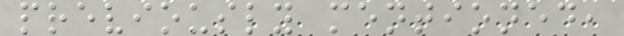previously mentioned,
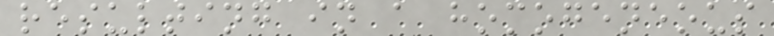resulting in a homogeneous
